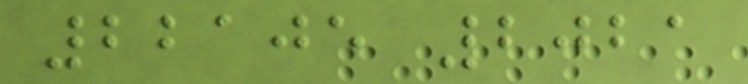22105 2021
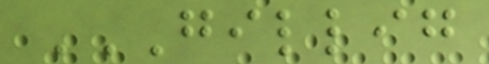GILLIG
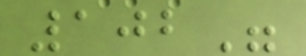102"
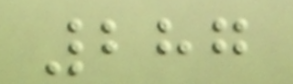287
